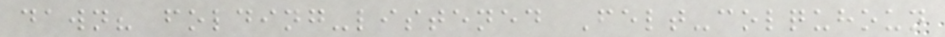dawn? folding-listened Felt-colquhoun
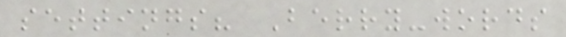settings? Berry-words
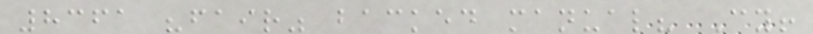8361 "fair" backed manual? Cy!
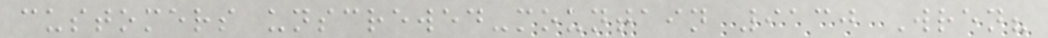customers unscrewed-mountain 9130 Wren?
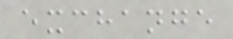exchange
